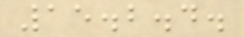15.2.4.
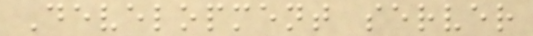Development server
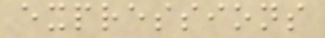expressions
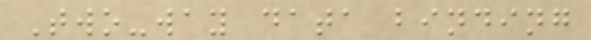Two-way data binding
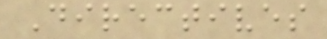Directives
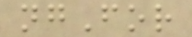ngFor
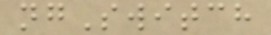ngSwitch
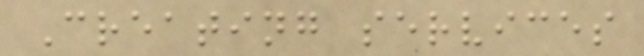Creating services
